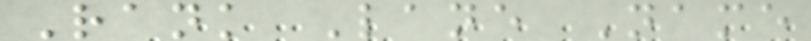Rank Lane Name
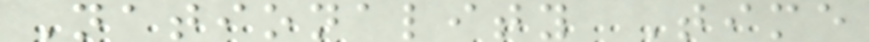Nationality Time
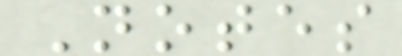Notes
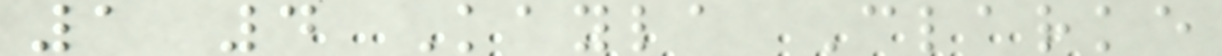1 4 Kayla Clarke
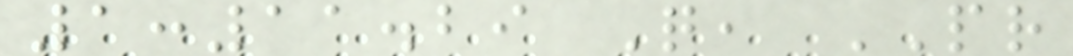1:11.29 Q, PR
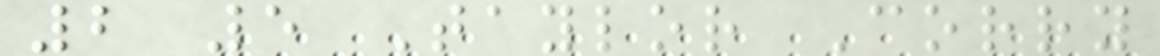2 5 Taylor Corry
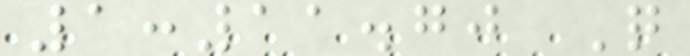1:11.70 Q
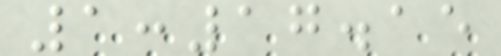1:17.15
